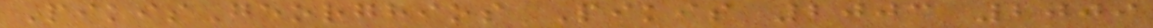PikisGeorghios Pikis 2003 2009
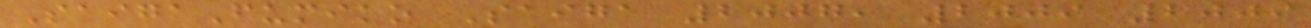SaigaFumiko Saiga 2007, 2009 2009
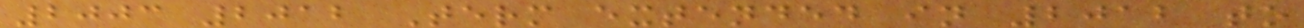2003 2012 Term extended in 2012 to
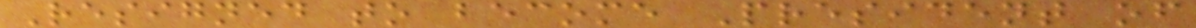Resigned to become President of
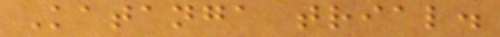Katanga trial.
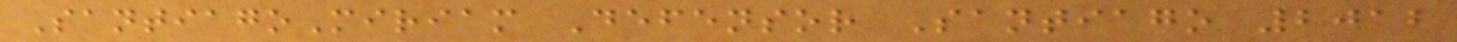SantiagoMiriam Defensor Santiago 2012
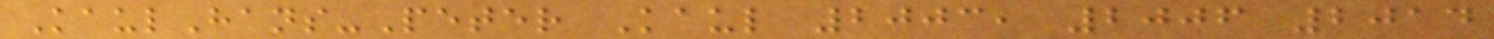KaulHans-Peter Kaul 2003, 2006 2014
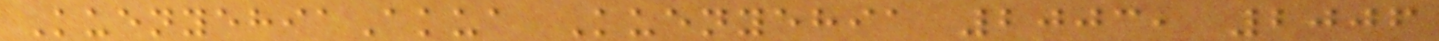KuenyehiaAkua Kuenyehia 2003, 2006
